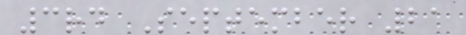3rd September 21
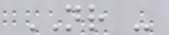NR -
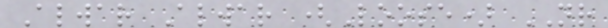Alwar Alwar (Loose) NR
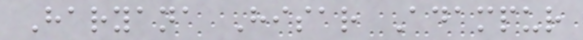Haryana Hisar Adampur
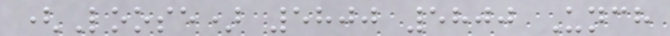(Loose) 5800 5800 Unch
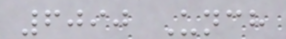6090 Unch
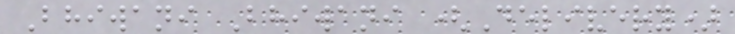Bhiwani Bhiwani (Delivery)
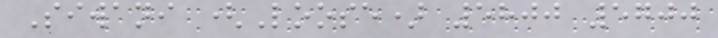Siwani (Loose) 5800 5700
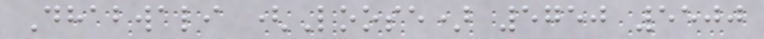Dhabwali (Loose) 5750 5500
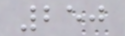250
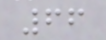66
